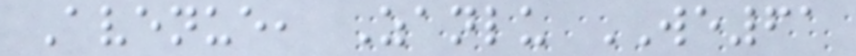Avenue, Zanlu WE61
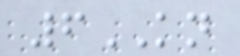6KN
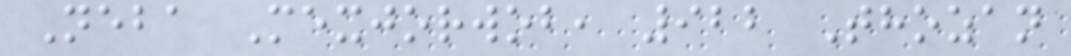Neba Mexjorwob, 922 Thozan
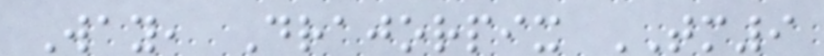Way, Drajorpix TM9
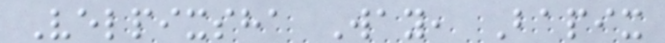Velpixsha Way, Bapix
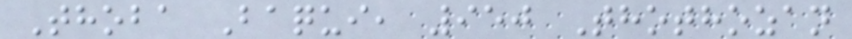Thoba Baqui, 950 Thothozan
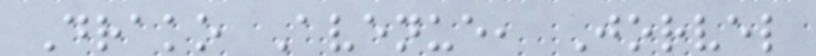Drako Avenue, Jorvel
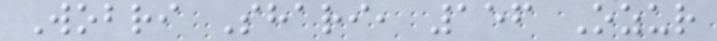Wobri Shari, 156 Ozur
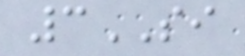3SI
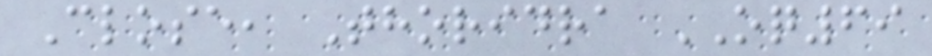Close, Thoridra OQ69
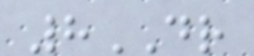8DR
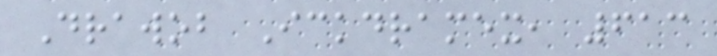Drawob Ickdramex, 613
